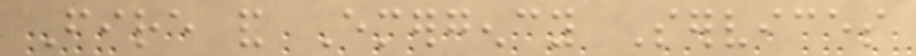Fire and Emergency Services
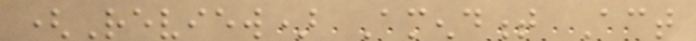(Review) Amendment Act
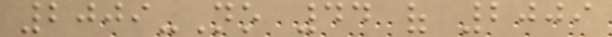2009-No 44 of 2009
